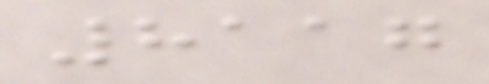8117
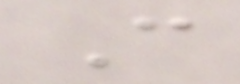C
